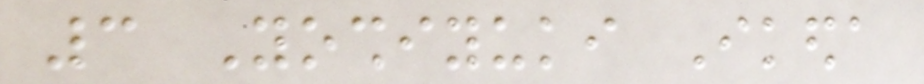3 Yoshiyuki Ikeda
